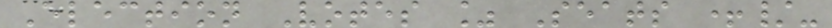Election Votes % Seats +/-
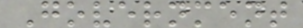Government
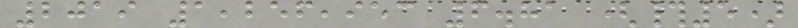2019 1,256,953 6.81 (#5)
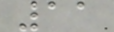11
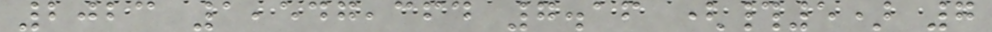2023 1,547,364 7.16 (#5) 7
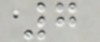7
